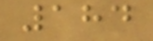184
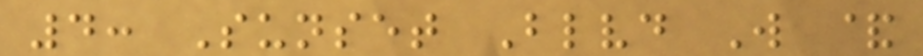4: Sunset Blvd W &
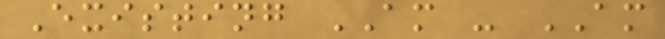Existing AM - AM
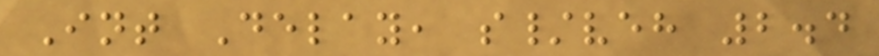Int Delay, s/veh 2.4
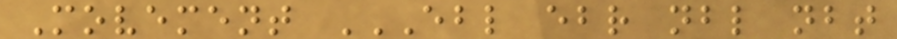Movement EBL EBR NBL NBT
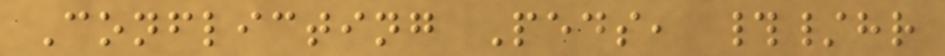Conflicting Peds, #/hr
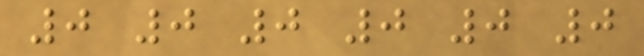0 0 0 0 0 0
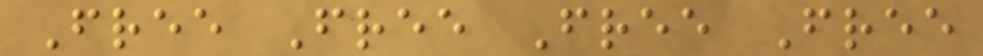Free Free Free Free
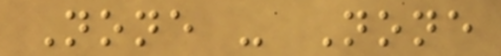None - None
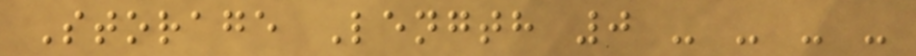Storage Length 0 - - - -
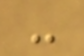-
